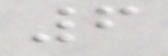6
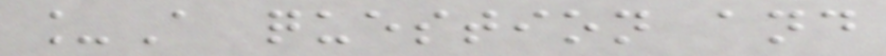_A question and
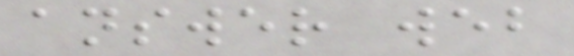answer web
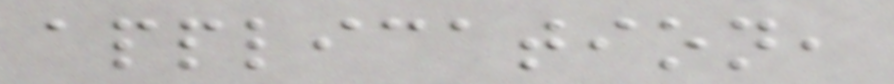application,
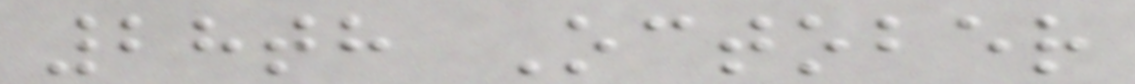28th October
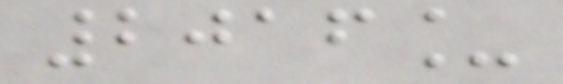2016_
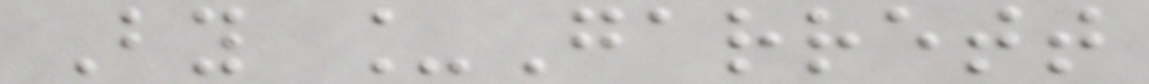By _Garrett
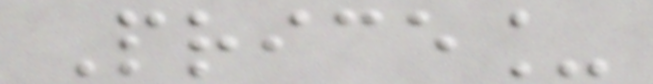Price_
